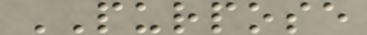PURPOSE
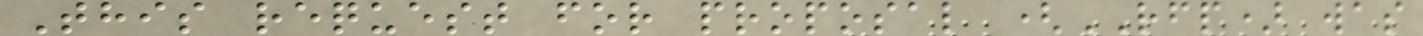This request for proposal (RFP) was
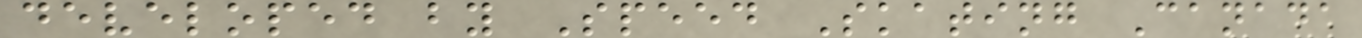developed by Speed Skating Canada
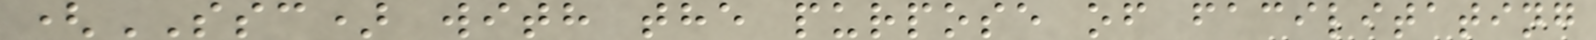(SSC) with the purpose of facilitating
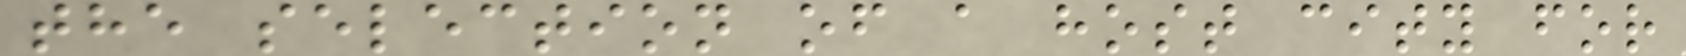the selection of a host city for
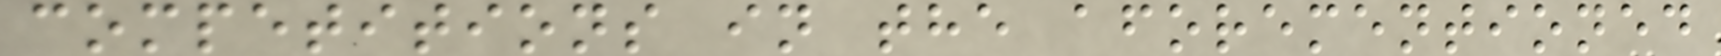competitions in the aforementioned
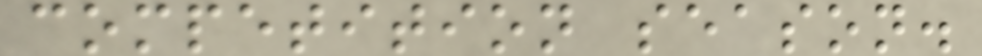competition season.
